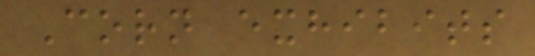Corn exhibits
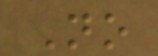No
